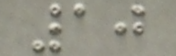10
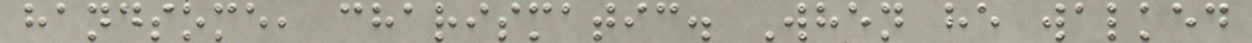handsome, charismatic. When he walked
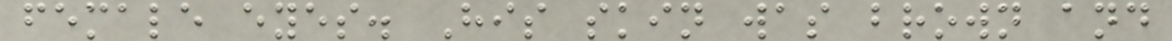female eyes. His skin was brown and
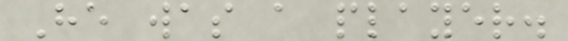He was a player.
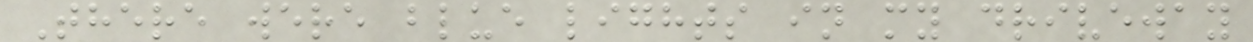There were blue lights in my driveway
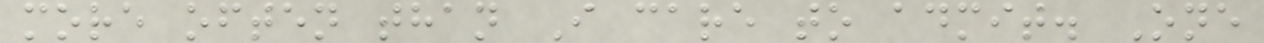more often than I care to admit. One
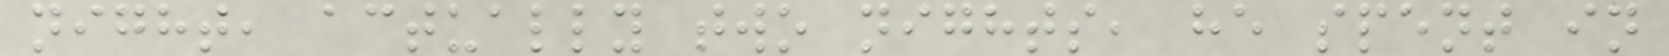night, actually two nights, he spent in
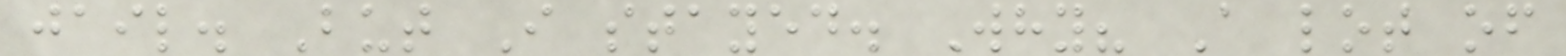jail. But I stayed. Why? A lot of
